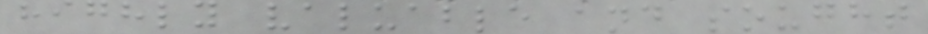highly valuable and sought
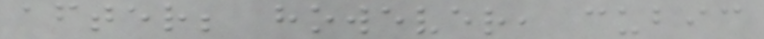after; however, cubic
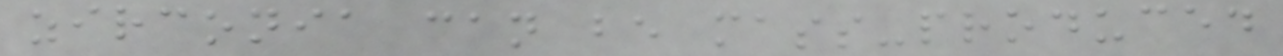zirconia can be mass-produced
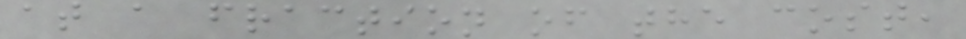at a fraction of the cost,
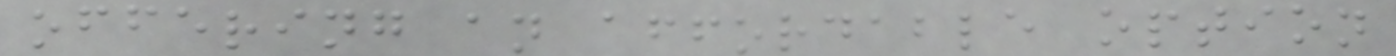offering an affordable option
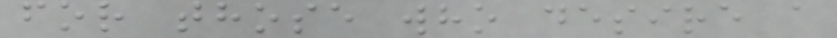for those who desire a
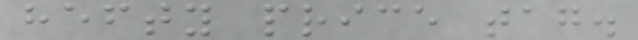hefty price tag.
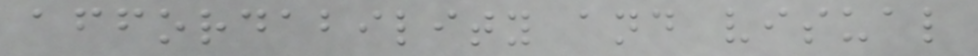affordability and visual
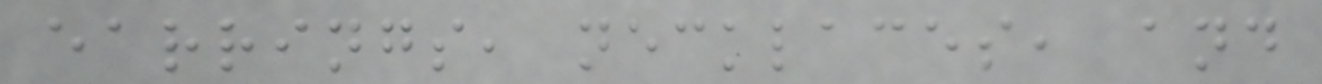earrings, necklaces, and
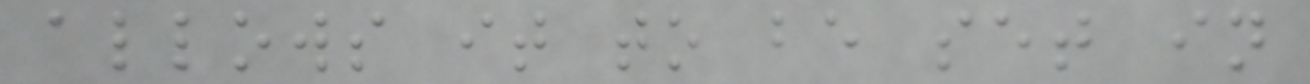allows it to be set in
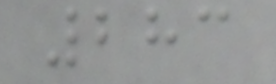283
